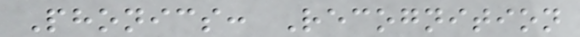Phonics: Recognition
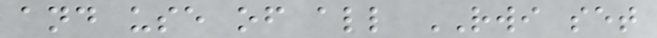and use of all RWI set
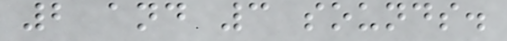2 and 3 sounds.
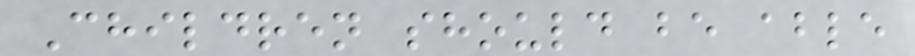Children should be able
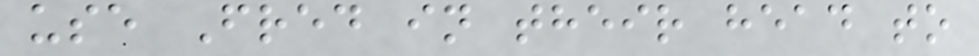use Fred in their head to
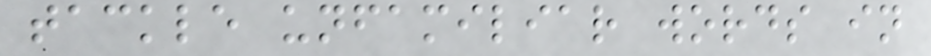tackle unfamiliar words in
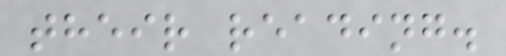their reading.
